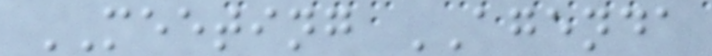MEETING AGENDA
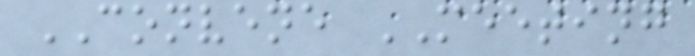CONVENE MEETING
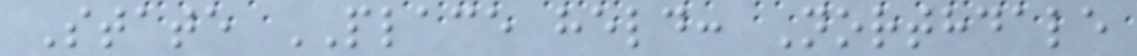State PLACE held: Northdale
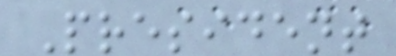President
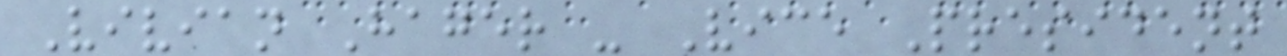Vivian Hager - Vice President
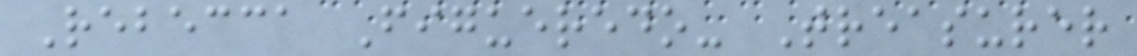Rebecca Figueredo- Treasurer
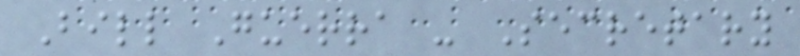Bill Guerra - Secretary
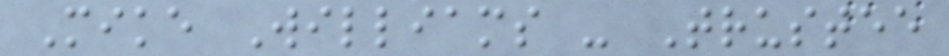Mike Williams - Trustee
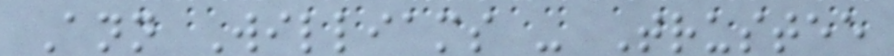Ann Williams - Trustee
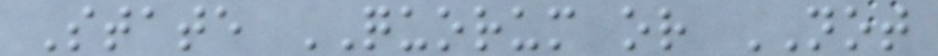State QUORUM or NOT
